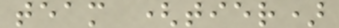team (tier)
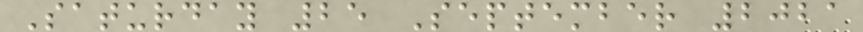Saturday 25 September 2021
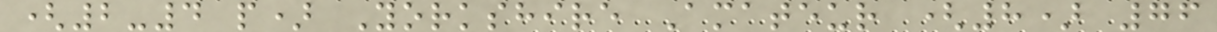(2-4 p) Yorkshire Amateur (8) 76
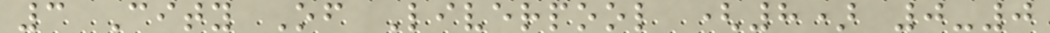3 City Of Liverpool (8) 0-0
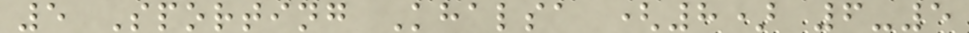5 Sporting Khalsa (8) 6-5
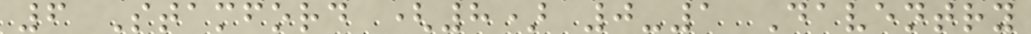6 Stamford (8) 0-1 Daventry
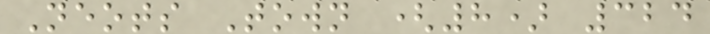Neots Town (8) 324
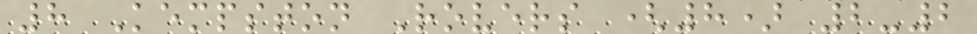8 Kempston Rovers (8) 2-2
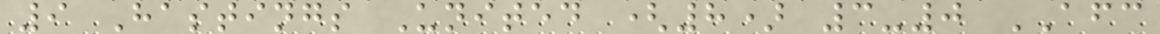9 Hastings United (8) 3-0 AFC
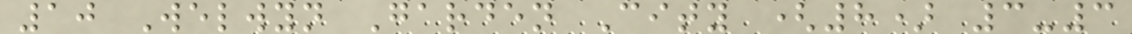10 Welwyn Garden City (8) 3-3
